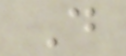D
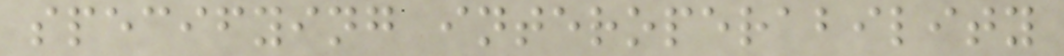specifying interoperability
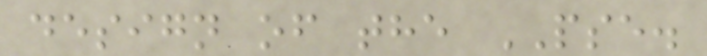design of the PSE.
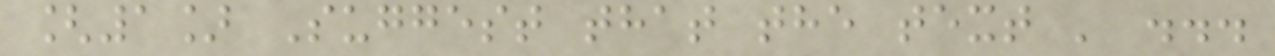[1] Suggest that the text ' ...
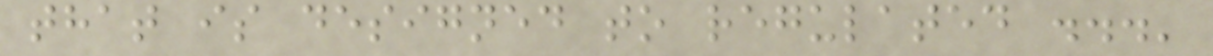that is designed to regulated ...'
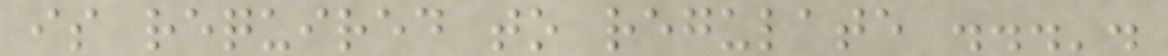is required to regulate ...'.
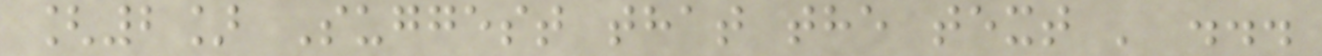[2] Suggest that the text ' ...
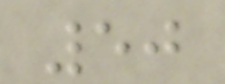50
